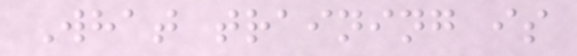What training is
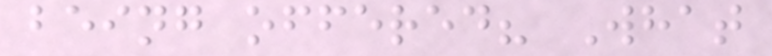being offered? What
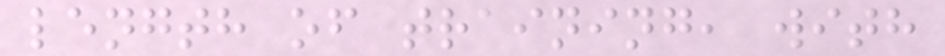length of training, with
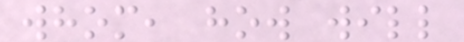whom, how will
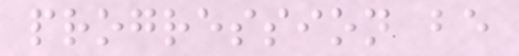progression be
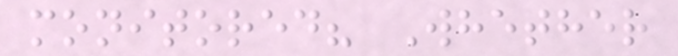monitored? Whether
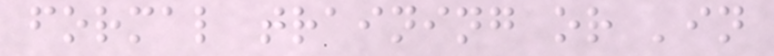formal training or 'in
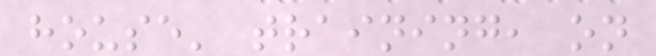house' training, on
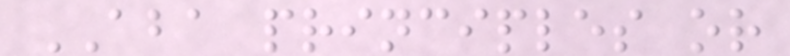ABA principles or
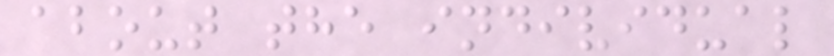about the individual
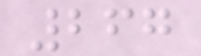267
